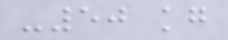-50 kg
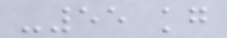-55 kg
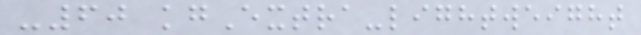-60 kgExtra-lightweight
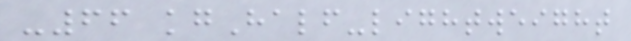-66 kgHalf-lightweight
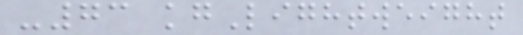-73 kgLightweight
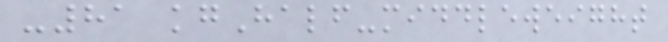-81 kgHalf-middleweight
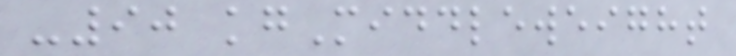-90 kgMiddleweight
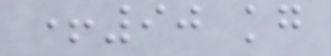+90 kg
